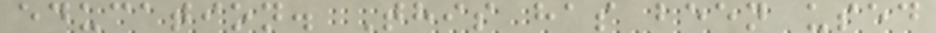education. This has been used
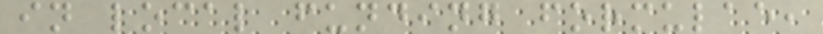in local funding formulae,
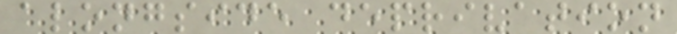alongside deprivation
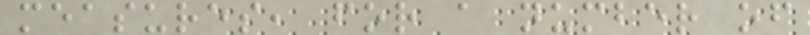measures, for a number of
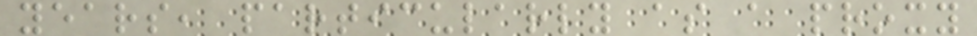years, particularly as a proxy
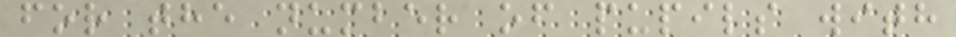for the number of pupils with
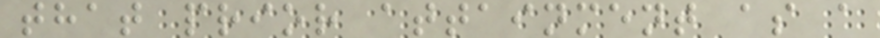that prior attainment as a
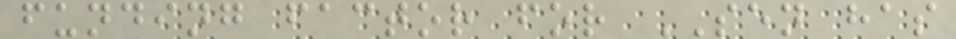funding factor for SEN has
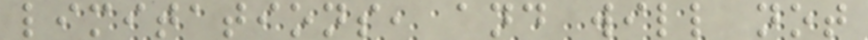limitations, and will not
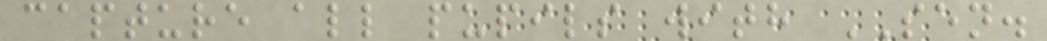capture all pupils with SEN.
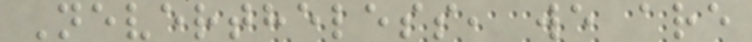Nevertheless, we are
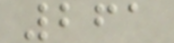261
